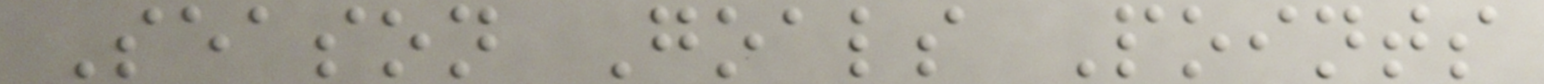Season Goals Points
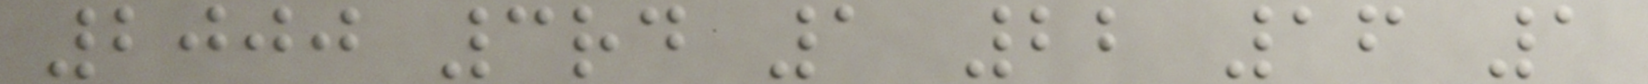2000 3rd 1 22 16 1
